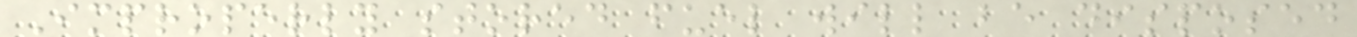Improperly stored fuel will be disposed
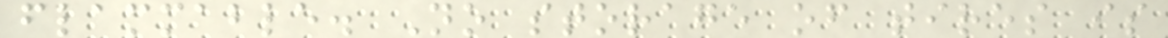flammable. No storage of tires is
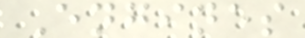Engines
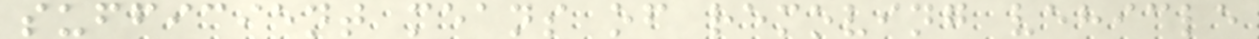sufficient means of removing vehicle
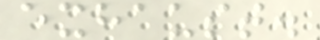exhaust.
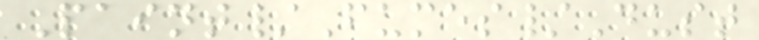Paint/Fumes/Dust
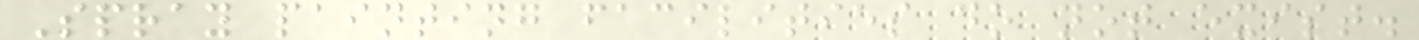Spray painting facilities do not exist.
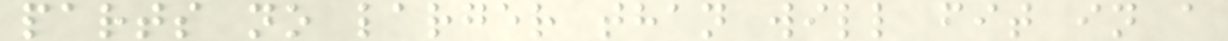parts no larger than will fit in a
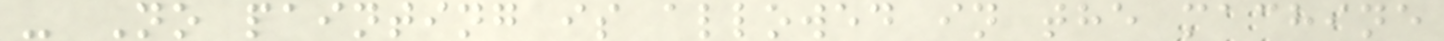- No painting is allowed in the machine
